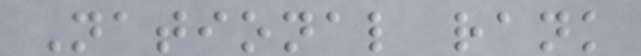National rank
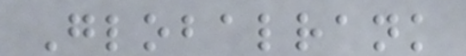Globalrank
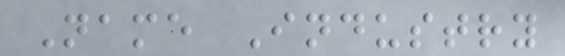Name Industry
